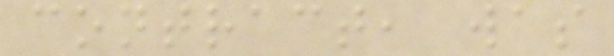contract, was
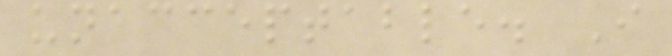unacceptable. I
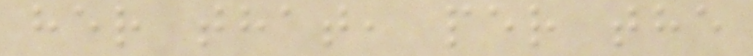her that, per the
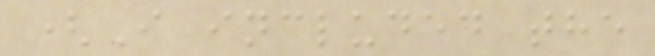(I included the
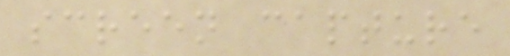screen capture
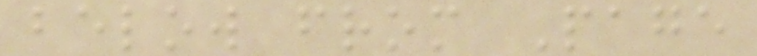below from Page
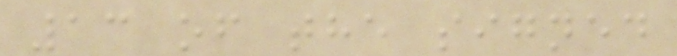13 of the signed
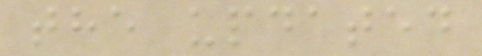the updated
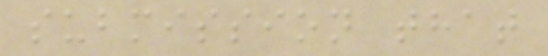submission that
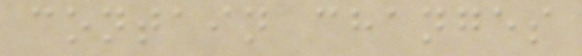contain changes
